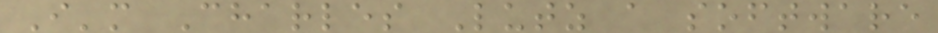I'm Charles Lutz a software
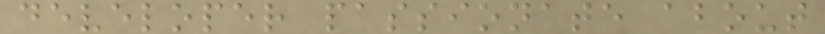developer passionate about
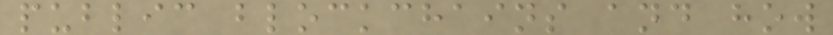public blockchains and how
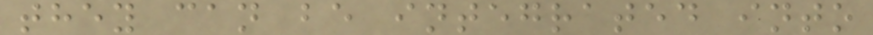they can be integrated into
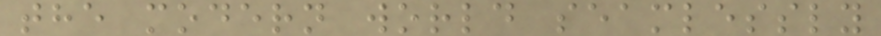the modern world seamlessly
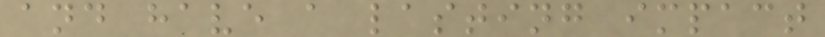and have a lasting impact
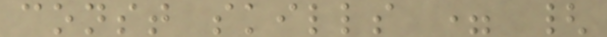const skills = {
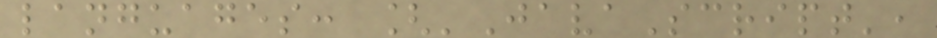languages: ['JavaScript',
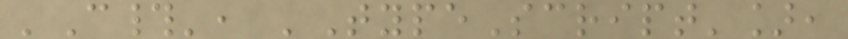'C#', 'TypeScript'],
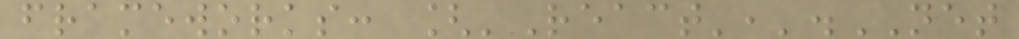frameworks: ['React','.NET
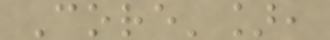Core'],
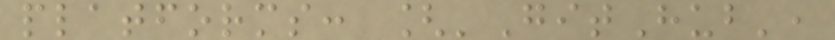platforms: ['GitHub',
